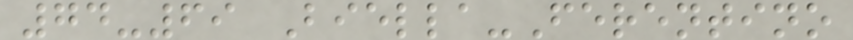74-69 Biella-Ferentino
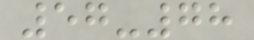57-78
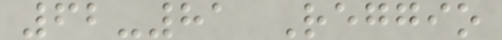62-81 Reggio
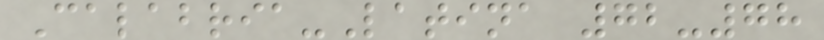Calabria-Latina 72-78
